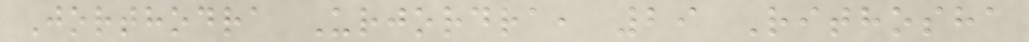Jorthodra Urjordra, 29 Rithosha
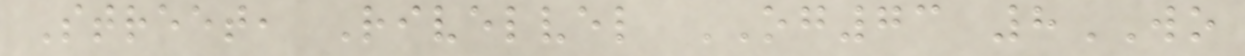Street, Rivelvel OG73 8WO
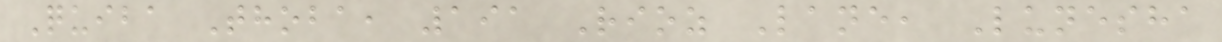Quiba Thoba, 191 Rioz Lane, Lunesha
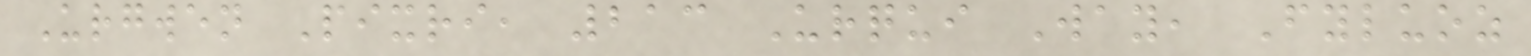Urgwen Pixri, 213 Urqui Way, Fyluoz
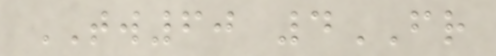TW60 4FR
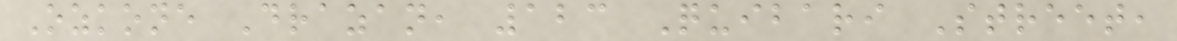Ozkone Drazan, 123 Quibari Street,
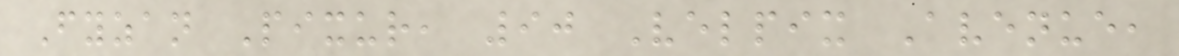Fyzan Pixur, 90 Velpix Avenue,
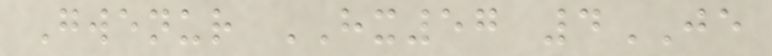Gwenur HX57 4JE
